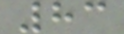83
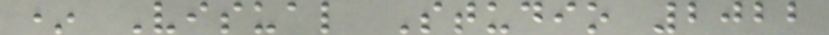* Visual Studio 2022
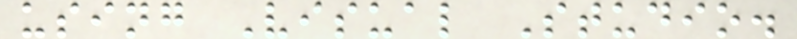using Visual Studio.
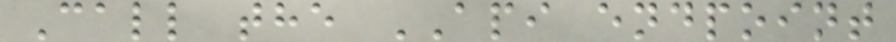Call the API endpoint
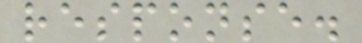response.
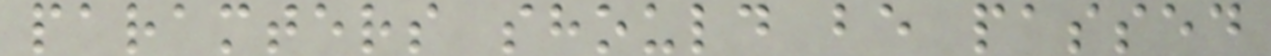paramters should be passed
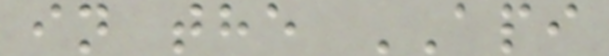in the API
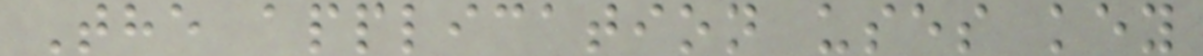The application uses key
